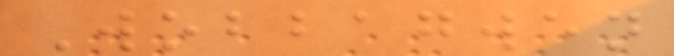Wobbagwen
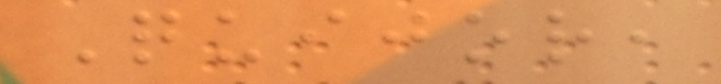Quijor,
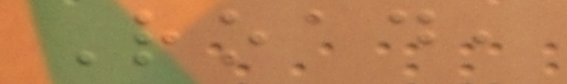Road,
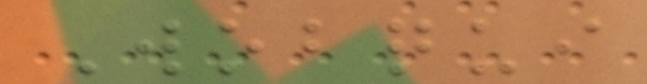Wobqui
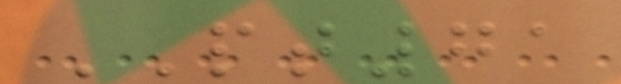PT71
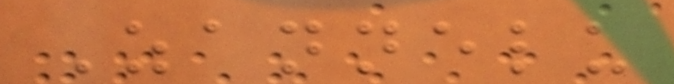Zannelu
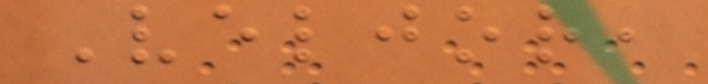Veljor,
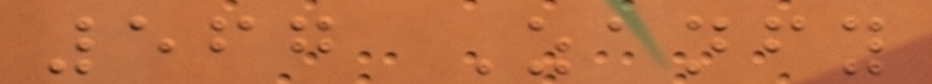567 Zanfy
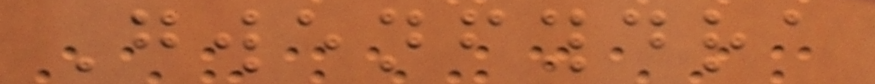Gwenfydra
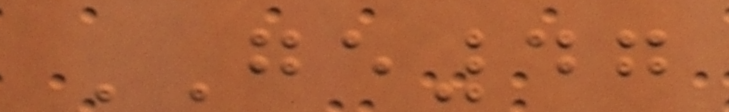GE47
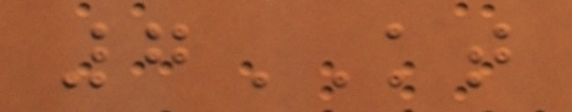7KT
